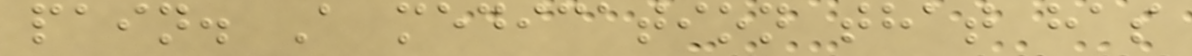pain. A medication that has
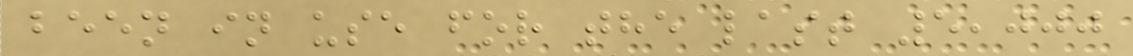been in use for the last 5,000
